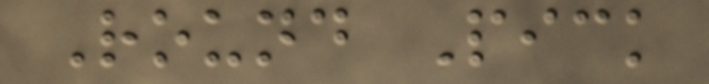Round Pick
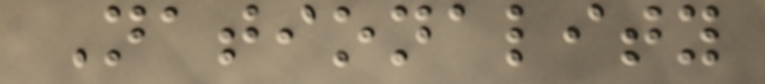Nationality
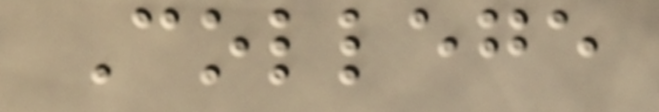College
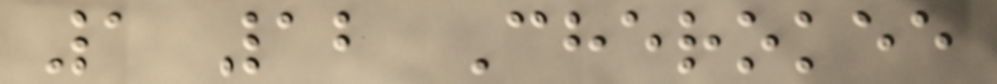1 12 Cherokee
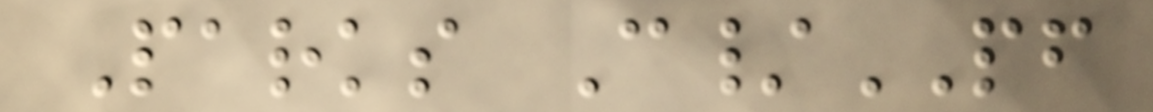Parks C/PF
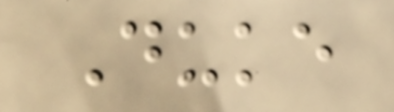Duke
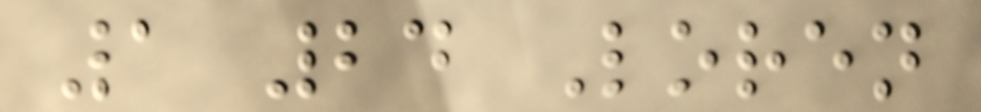1 24 Loren
